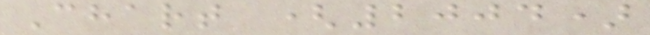Chart (2004)
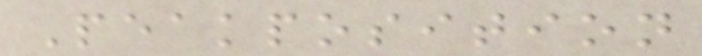Peakposition
